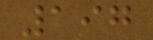197
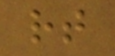rt
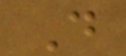D
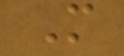M
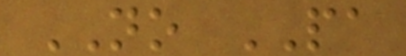NO PA
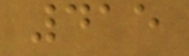415
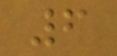6
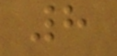8
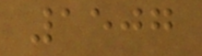1507
